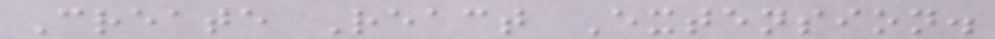Create React Extension.
